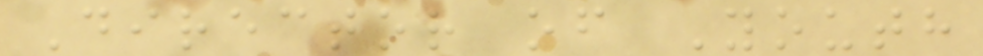Director of Youth
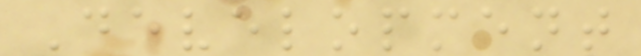Development
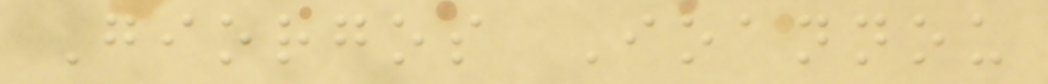Giorgos Ioannou
